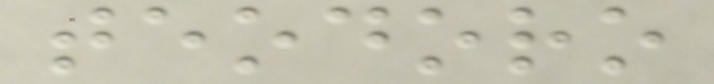teodoro
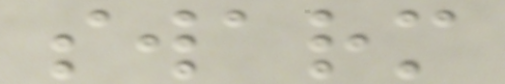swarm
